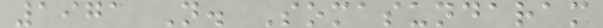1971 N. Somasundaram
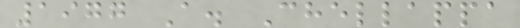1977 A. Chellappa
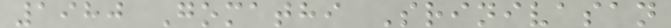1980 Gomathi Srinivasan
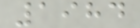1984
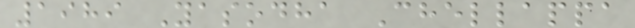1989 Yasodha Chellappa
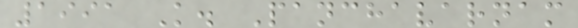1991 K. Panchavarnam
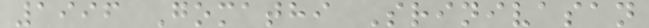1996 Gomathi Srinivasan
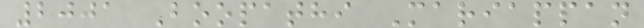2001 Boopathi Mariappan
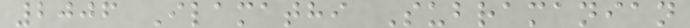2006 Ilamathi Subramanian
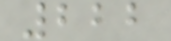222
